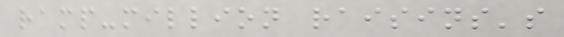ramp-million raisins's
